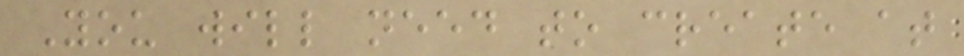You will need to create at
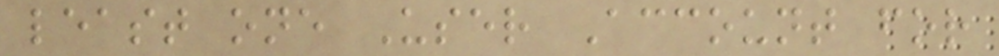least one User Account for
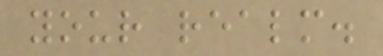your realm.
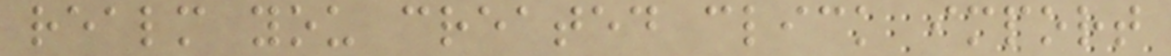realm you created click import
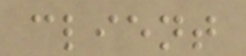client
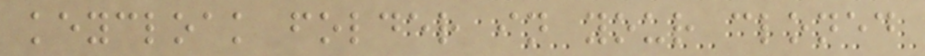keycloak folder in your cloned
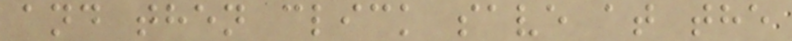and then click save at the
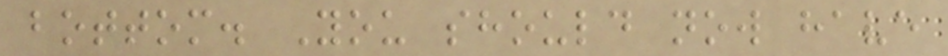bottom. You should now have
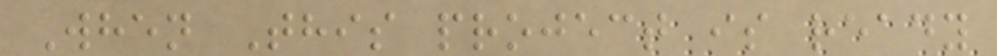When This project is ready
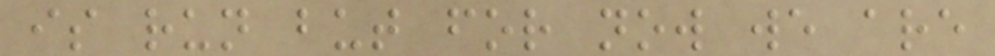is run but for now we are
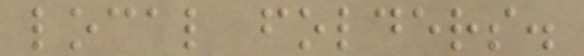local folders.
